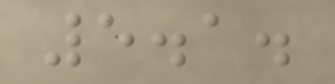5.1.
